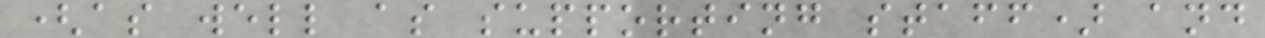(as well as supporting staff) and
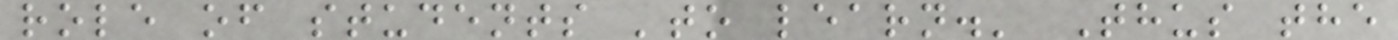role of students 'to learn.' Thus the
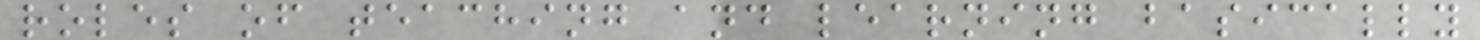roles of teaching and learning basically
